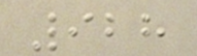928
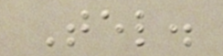Tel.
